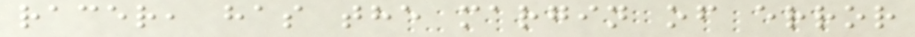racer, has the margin of error
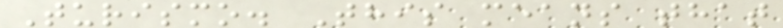Turismo. This means that
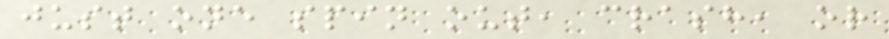just one spin out, crash, or
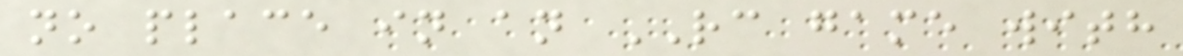no place in an RC game with
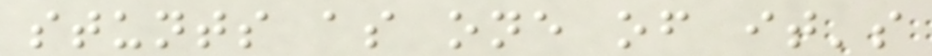stunts as one of it's
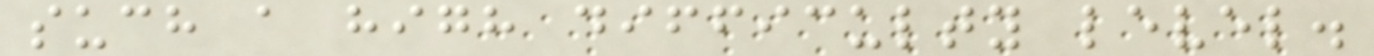such a high difficulty level.
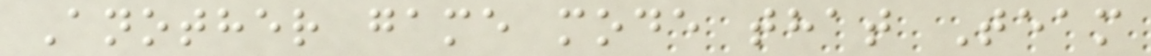Another game mode that Team
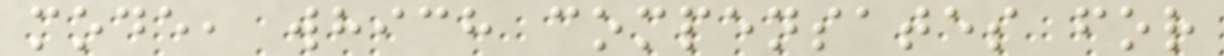mode, which compensates for
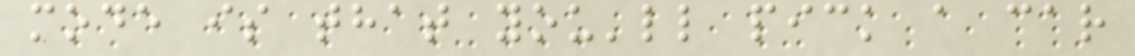mode is that you'll pick a car
